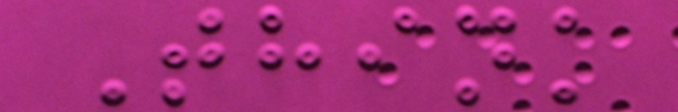Think
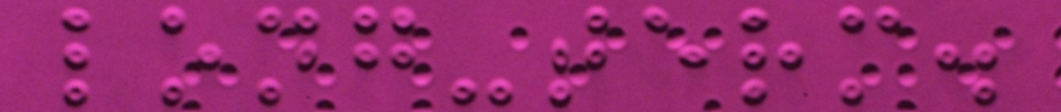long-term.
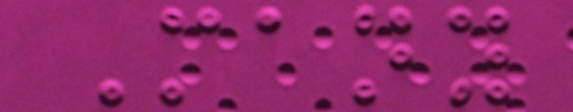Many
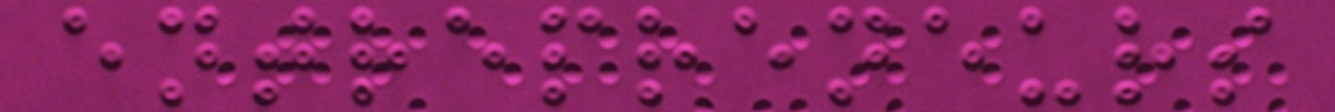entrepreneurs
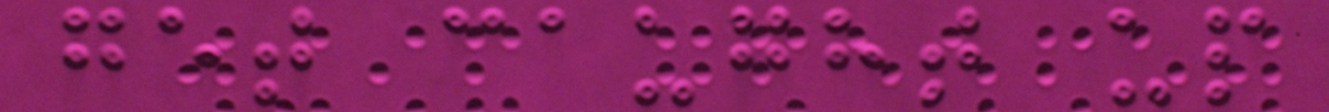get caught up
